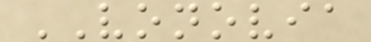VONOVIA
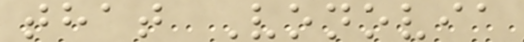that Vonovia
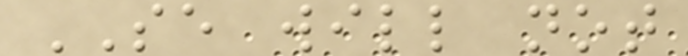SE will not
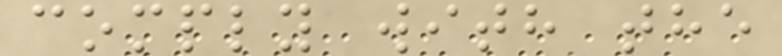comply with the
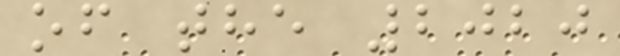of the 2020
